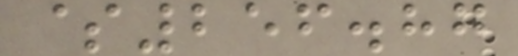$256.87
